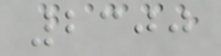2300
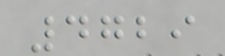4729
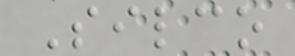Silco
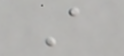A
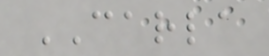CARLA
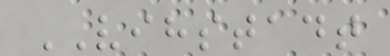VIHSTADT
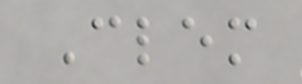Clem
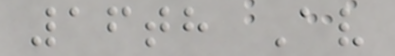16th Av
